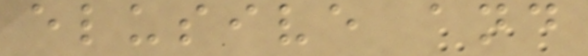elusive and
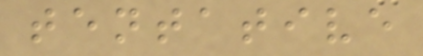tentative
